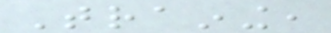Training,
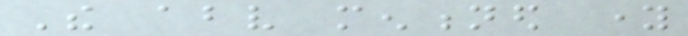The above mentioned young
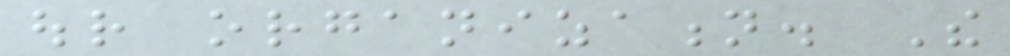our organization. The
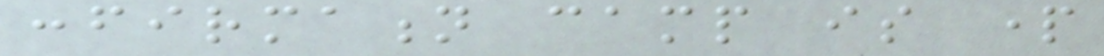confirmation camp is part
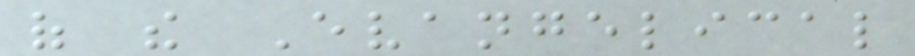of the Evangelical
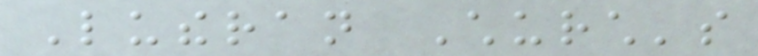Lutheran Church's
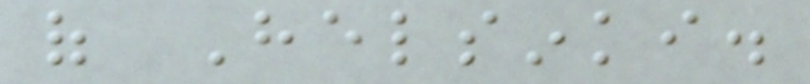of Helsinki.
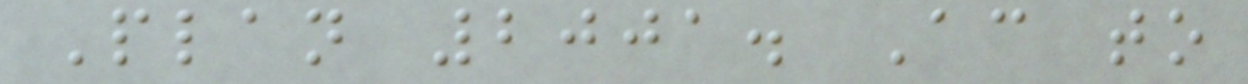Plan 2001. According to
